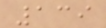139
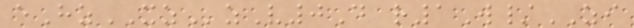eHzXZzV0D r1W/ZI
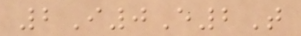2I0E2T
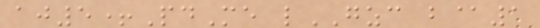aj5+PdMe lGZC b@1
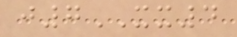j7XX4
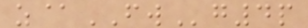z@FWg4p
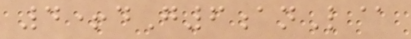4+dG6anL@
